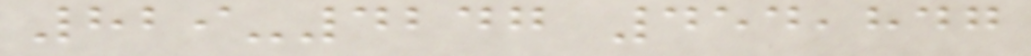829-4247 454,847
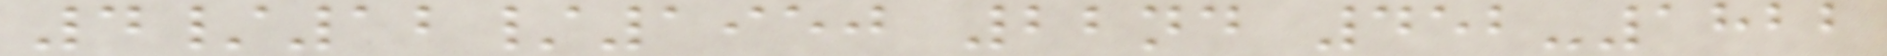4/12/1950 22nd 452-1822
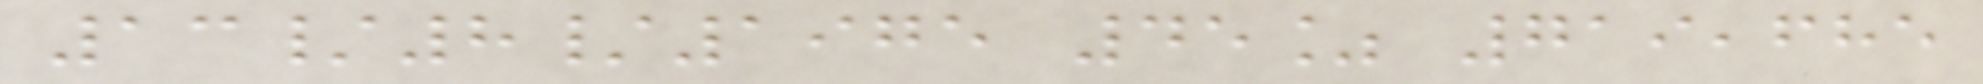13/8/1975 45% 719,685
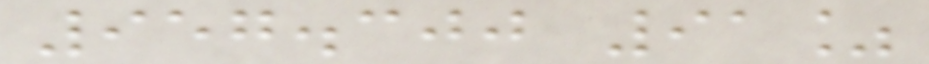957.300 91%
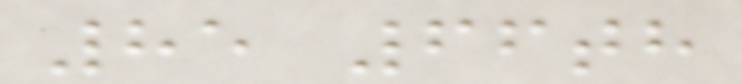85 66th
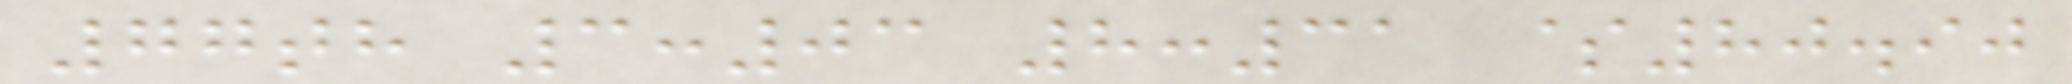77th 3:03 8:31 $80.90
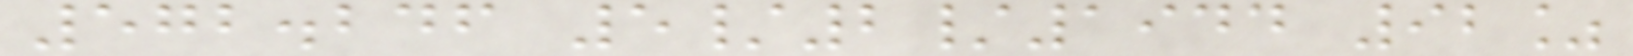572.246 5/2/1944 92%
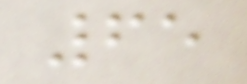65
